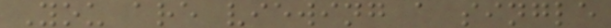You are viewing a single
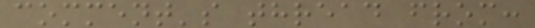comment's thread from:
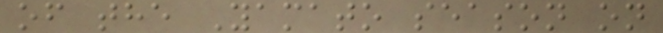of the Yamato season on
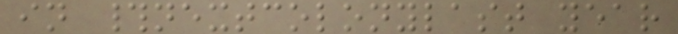in #nextcolonylast year
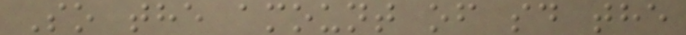So the amount of sd the
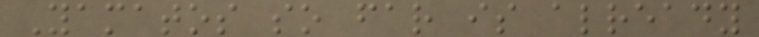Yamatos so far is already
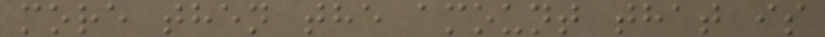more then the amount that is
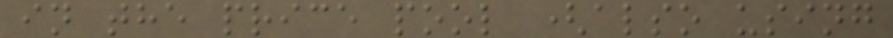in the price pool (also using
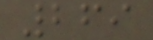269
